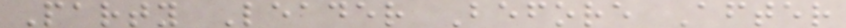Party Leader Before After
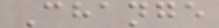Change
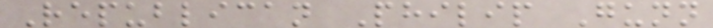Republican Philip Gunn
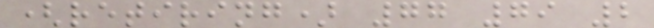(retiring) 77 79 2
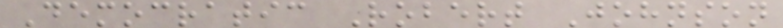Democratic Robert Johnson
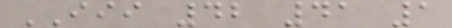III 42 41 1
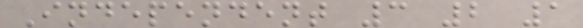Independent 3 2 1
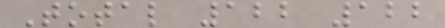Total 122 122
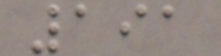191
